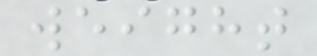weight
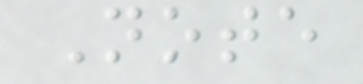Note
